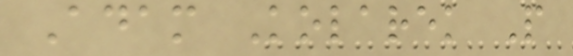Adam Kolarek P
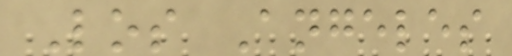Los Angeles
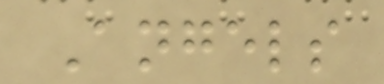Angels
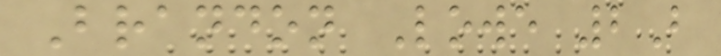Brandon Lowe 2B
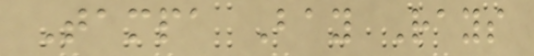Tampa Bay Rays
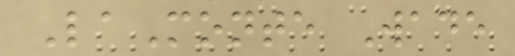LaMonte Wade
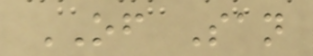OF San
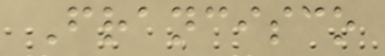Francisco
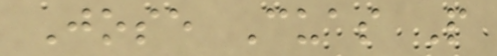Jose Cuas P
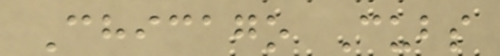Chicago Cubs
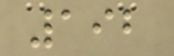192
